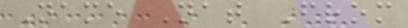Name Nat From
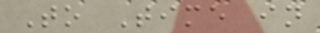To Time in
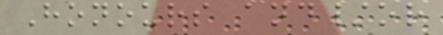Honours and/or
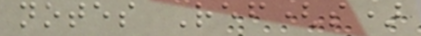notes Ref(s)
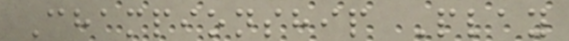Championship Play
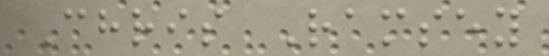Chris Ramsey
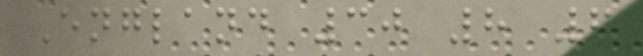England 30 8 6
